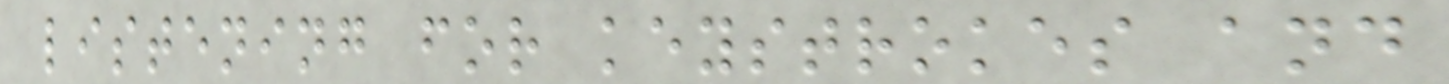listening for keystrokes and
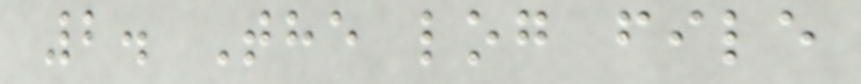2. The log file
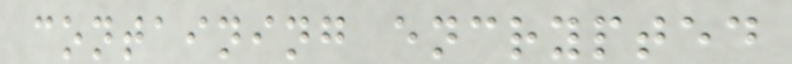containing encrypted
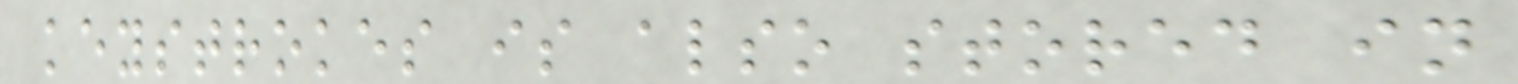keystrokes is also stored in
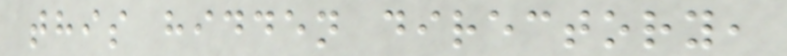this hidden directory,
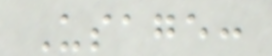Usage:
